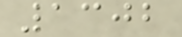1302
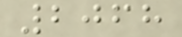2068
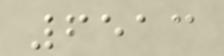6513
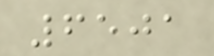6501
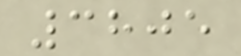3805
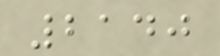2140
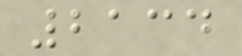2134
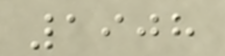1908
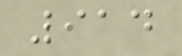914
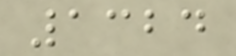1324
